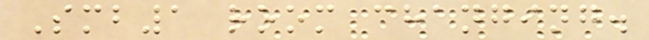Smb1 room changing.
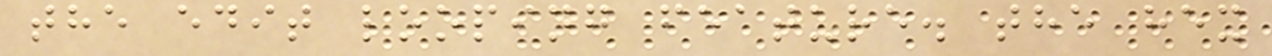the edit looping feature. the hex
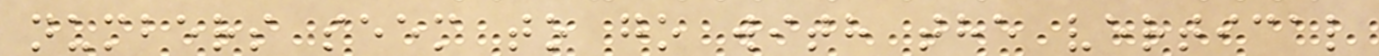numbers seem to go with the vertical
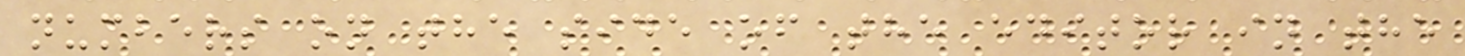numbers on the side of the editor in the
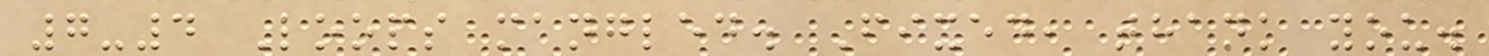7-4 Loops mangled. Fixed, thank you.
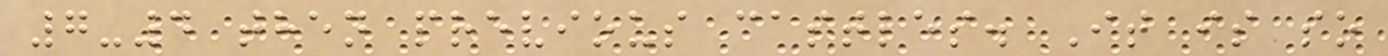7-4 then previous castles. It is so
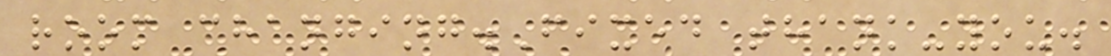room changing.Fixed thank-you.
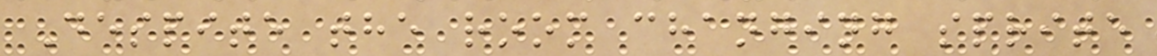Despite the room changing sprite
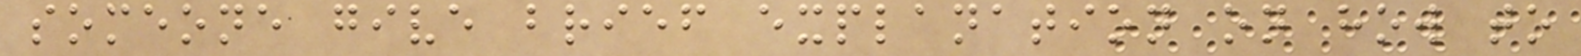someone give brief explanation on how to
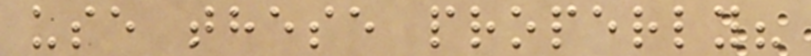use these properly?
